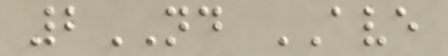2ND AVE
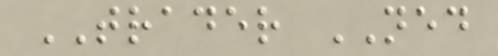TRADER NED
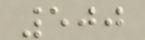500
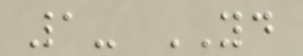1- YD
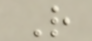R
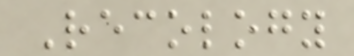Recology
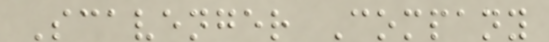Scavenger Company
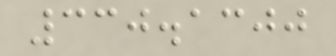330.1300
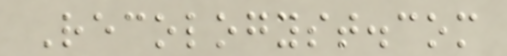Recologyst.com
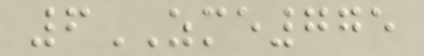6ZME775
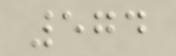574
